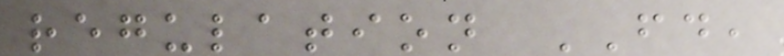regulation FD,
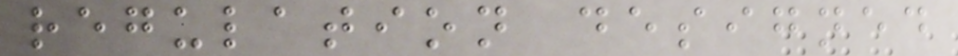regulation designed
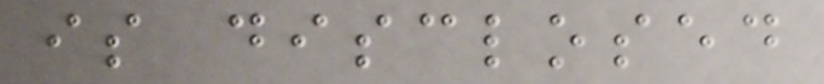is disclosed
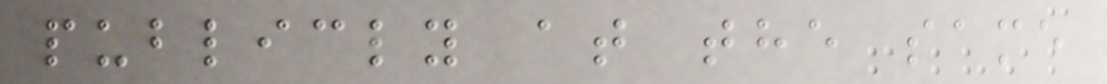publicly at the same
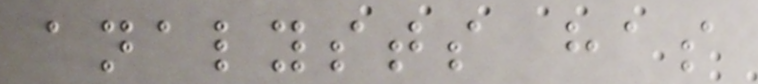analysts has
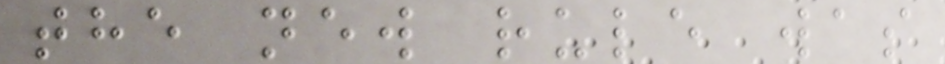the new rule was
